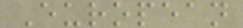European
